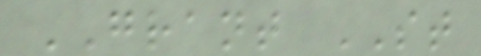GRANT ST
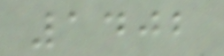1402
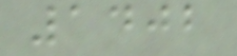1402
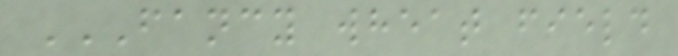FANCY WHEAT FIELD
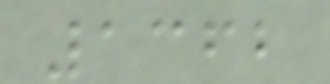1362
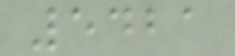5421
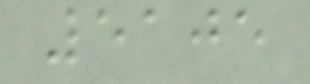5105
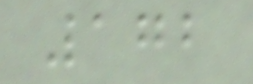172
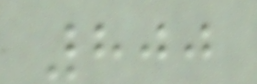800
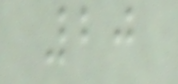20
